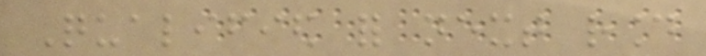Qualified for next round
